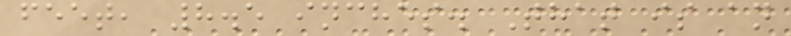feet, 8.5 inches. That is an
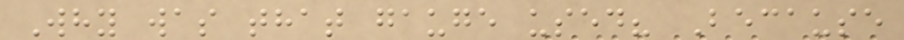Why was that gauge used? Because
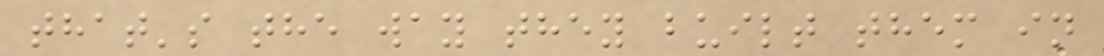that's the way they built them in
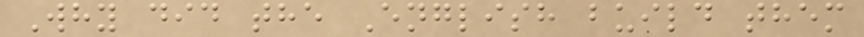Why did the English build them
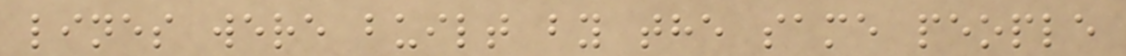lines were built by the same people
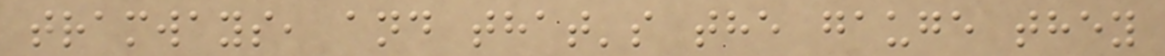tramways, and that's the gauge they
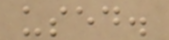used.
